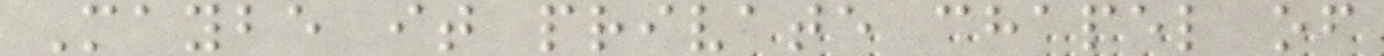Maybe it private chapel of
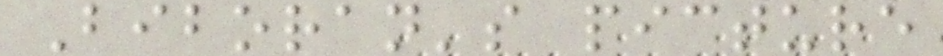Biboran's picture
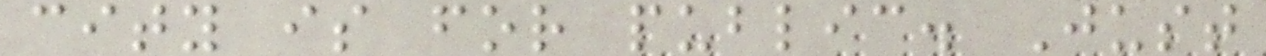city is for public. Just
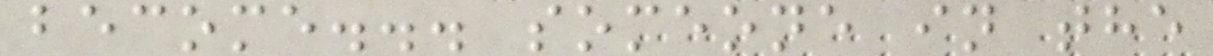become... someone in the
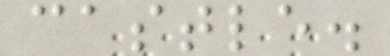castle.
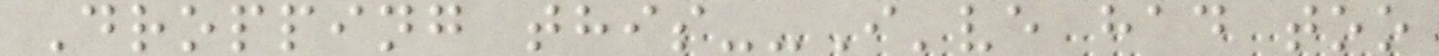Dropping this--I've had too
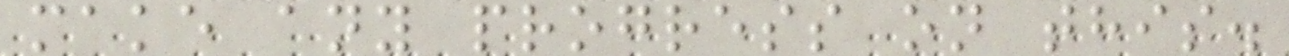make any progress on this.
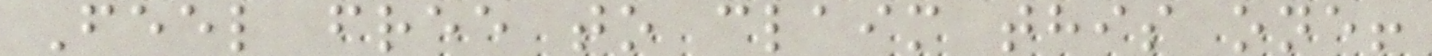Feel free to claim this one!
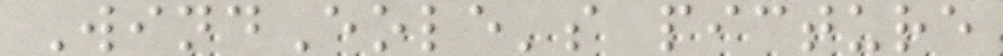WindEole's picture
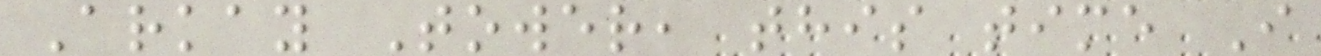Arkay Tower, this time I
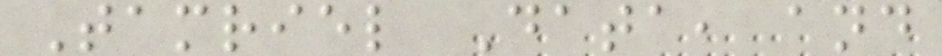Tamriel Data, and
